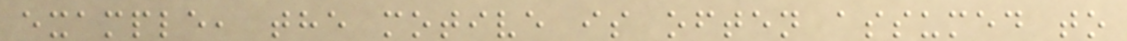example, the motive is often assumed to
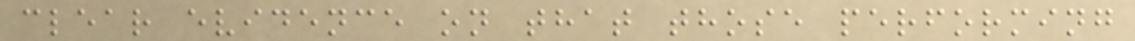clear evidence on that those performing
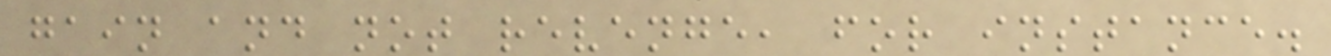gain and not revenge, for instance.
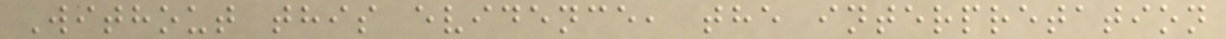Without this evidence, the interpretation
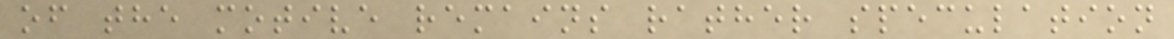of the motive remains rather speculation
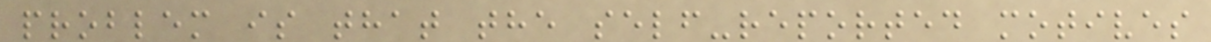problem is that the self-reported motives
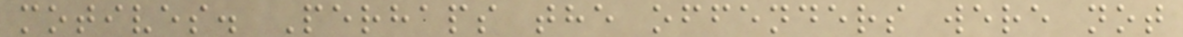motives. Perhaps the offenders were not
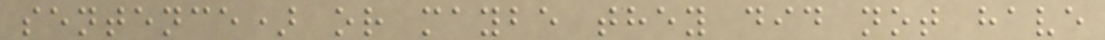sentence) or maybe they did not have
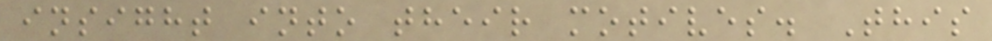insight into their motives. This
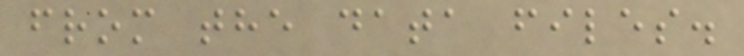from the data files.
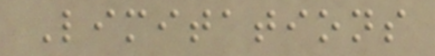Limitations
